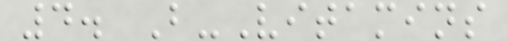4. B-Vitamins
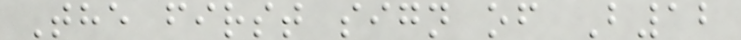The first sign of B12
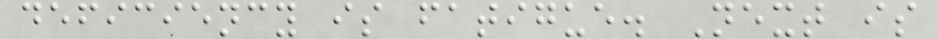deficiency is fatigue. Next is
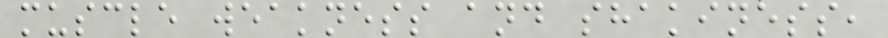muscle weakness and shakiness,
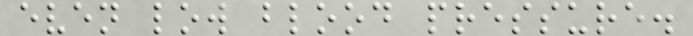even low blood pressure.
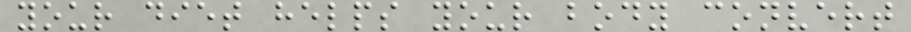your diet helps your body convert
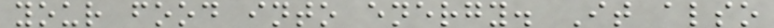your food into energy. It also
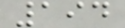194
